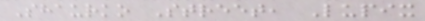Shaurko Street, Lupix
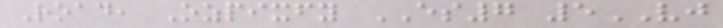Road, Ozpixfy ES7 5VJ
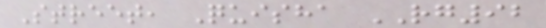Street, Quisha RG92
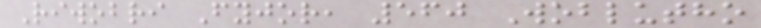Riwobri Fyjor, 560 Woblutho
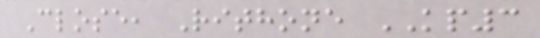Close, Rithone KP3
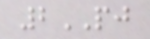2PJ
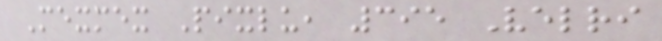Mexmex Pixlu, 395 Velri
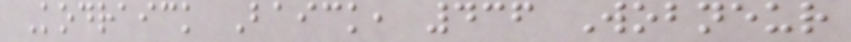Kodraick Baick, 436 Wobneur
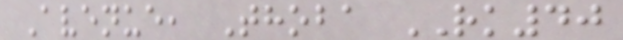Avenue, Thoba RK40
